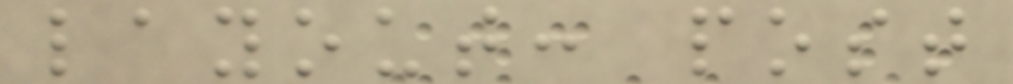layout: post
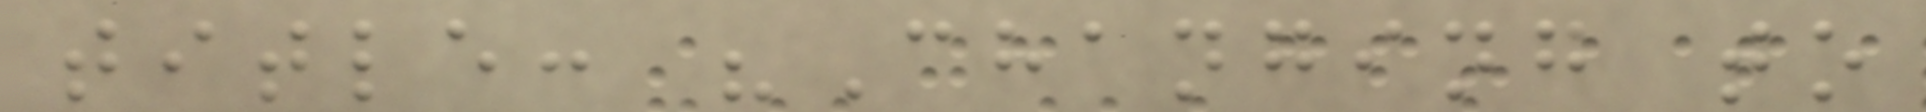title: "Changing to
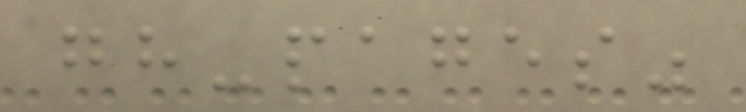gh-pages"
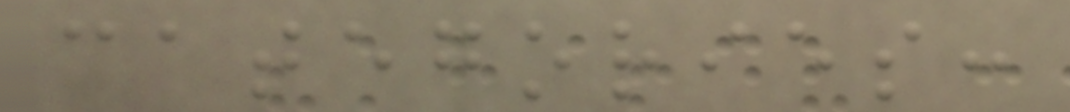categories:
